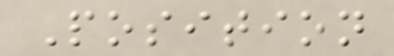Position
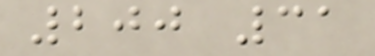200 31
